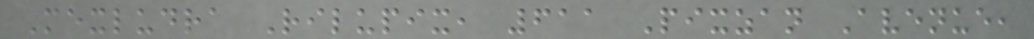Mexludra Rilupix, 611 Pixzan Avenue,
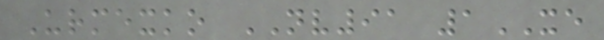Urmexko NV91 1XE
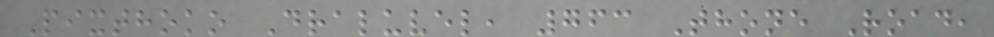Pixthoko Draluvel, 763 Thone Road,
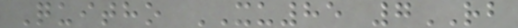Quitho XU85 7RB
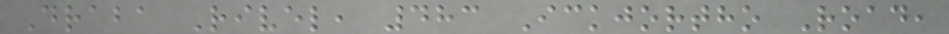Draba Rivel, 483 Ickjortho Road,
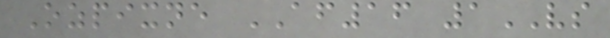Ozpixne AF16 1VS
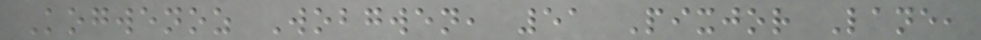Kogwenoz Wobgwen, 51 Pixjor Lane,
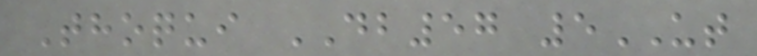Thoqui DB57 5UT
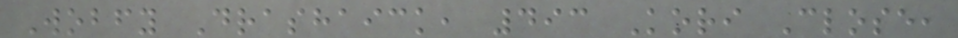Wobfy Drashaick, 493 Kori Close,
